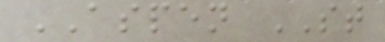ASPEN ST
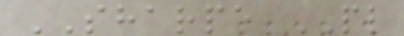SHARPE PL
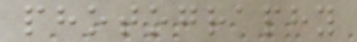photography
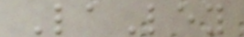LaLey
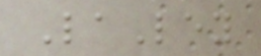LaLey
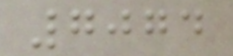7074
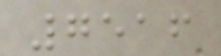7516
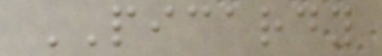PICARDY
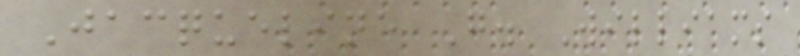Jacqueline G. Williams
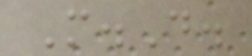M.D.
